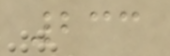233
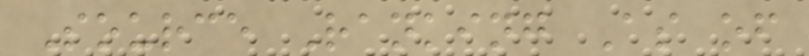Source Ranking As of
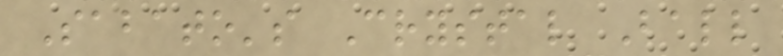Sabato's Crystal Ball
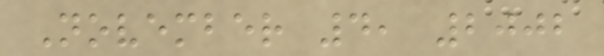November 4, 2002
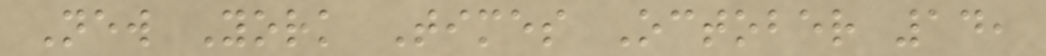New York Times October 14,
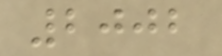2002
